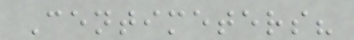Centimeters?
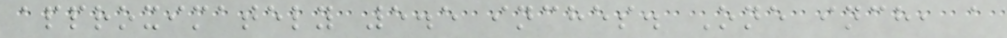approximately 5.5 inches. One inch, a
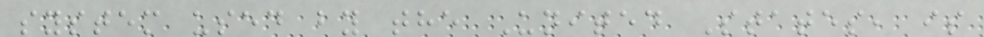system used by the United States, is
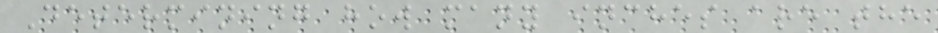Determining how many inches are the
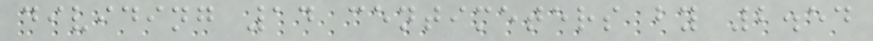dividing 14 centimeters by 2.54
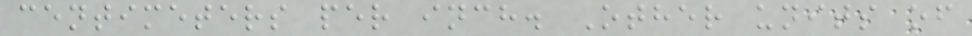centimeters per inch. Other units of
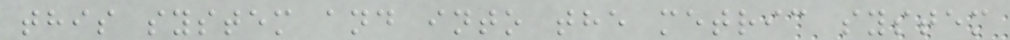this system and into the metric system
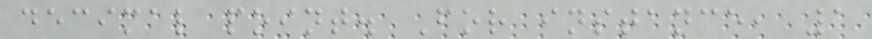decimal point. For instance, 1
